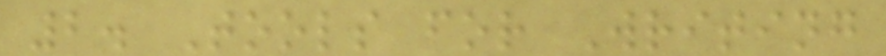2. Tools for Writing
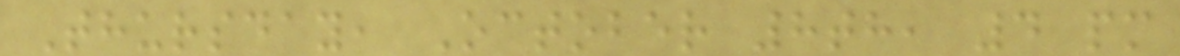Thursday, October 8th, 4 pm
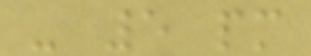- 5 pm
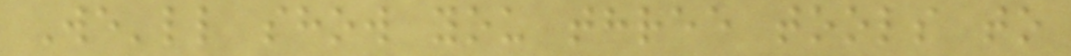We'll show you three tools to
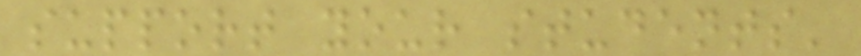support your students'
